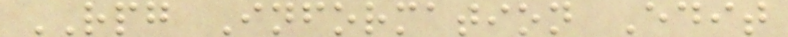RPG Information Edit
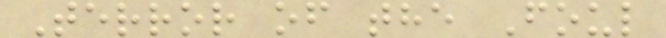Terror of the Foul
